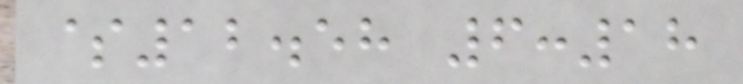$12.58 6:18
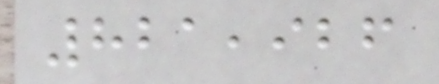821,926
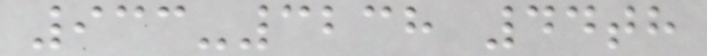933-3238 44th
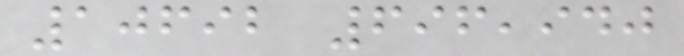10692 696,940
